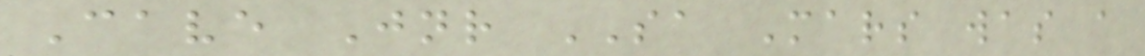Cave Jnr SA Mars was a
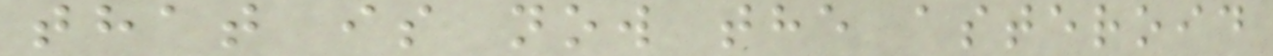that is now the asteroid
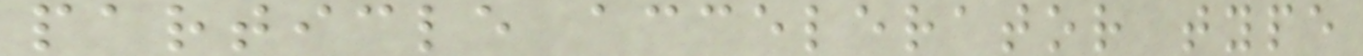particle accelerator type
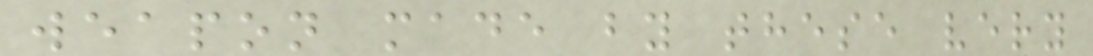weapon made by these very
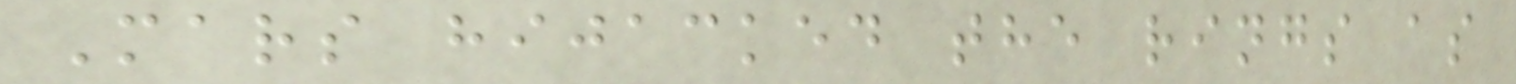Mars hijacked the rings as
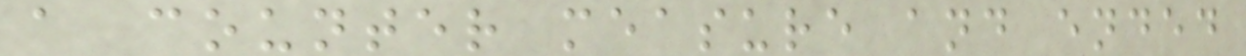a counter measure and ended
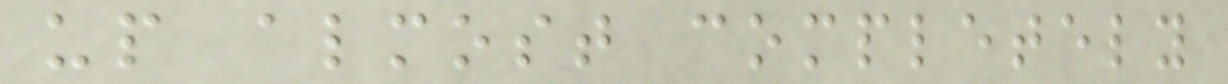up almost completely
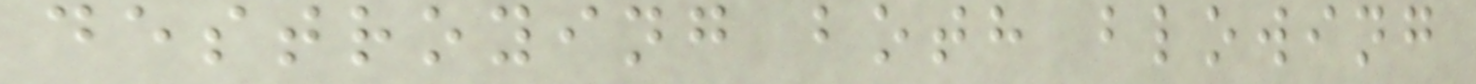destroying both blowing
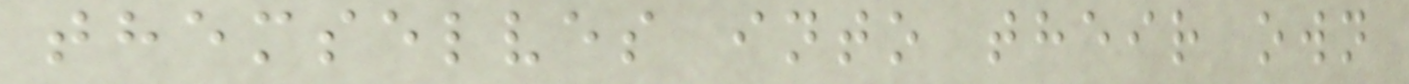themselves into their own
